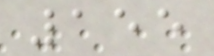155
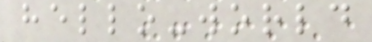hello-world
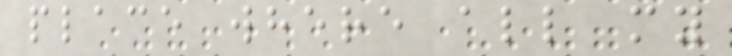place where all my
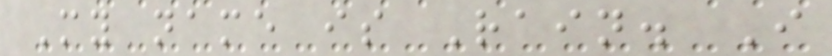My name is Rain. I
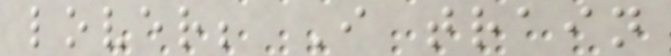lover; I train
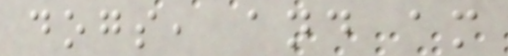dogs, and am
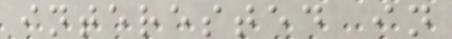interested in
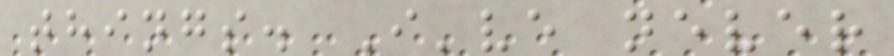things. I've never
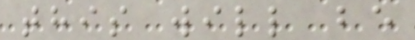this will be
